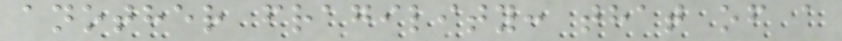another fragility: that of a
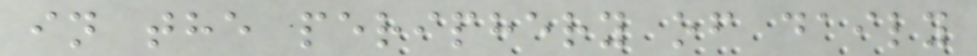in the periphery of daily
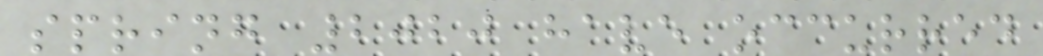spring 2020 have occurred
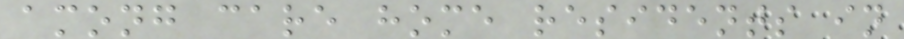among care home residents in
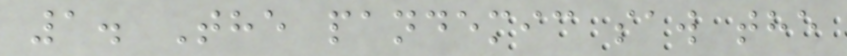1. The pandemic saw the
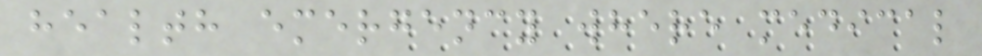health emergency where medical
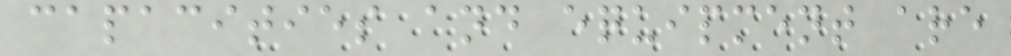capacities and equipment are
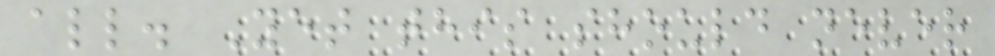all. Yet this should never
